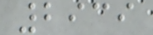2939
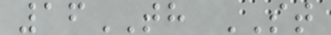16TH ST
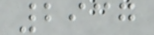2937
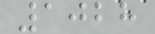1028
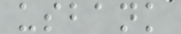usbank
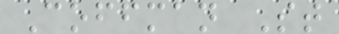Coffman St
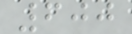600
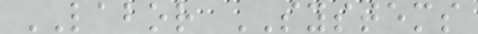LABOR SYSTEMS
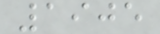1905
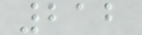212
